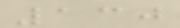130
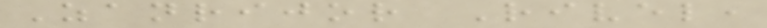Zanrijor Rivel,
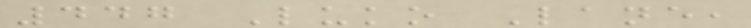447 Luko Lane,
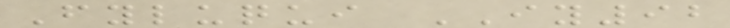Fyluqui IY92
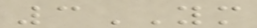3YM
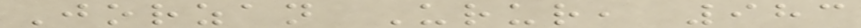Jorzan Urur, 983
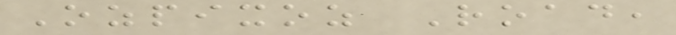Ozpixoz Road,
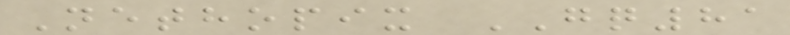Nethopix GQ81
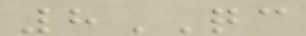8QC
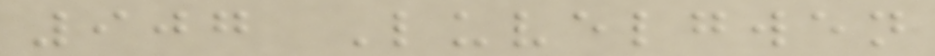907 Luvelgwen
